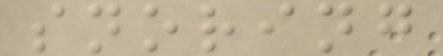snoring
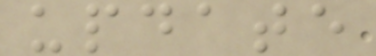update
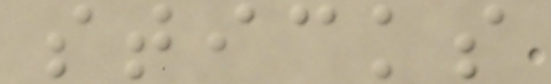sticks
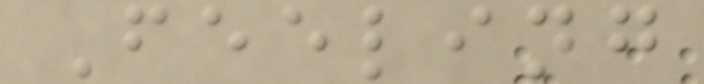Feeling
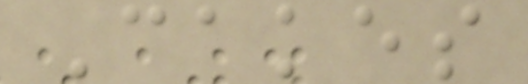Cakes
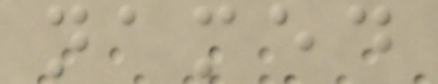named
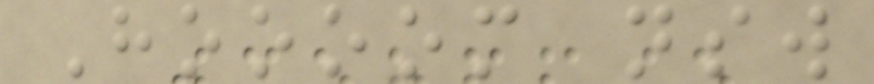Hoooom nsw
